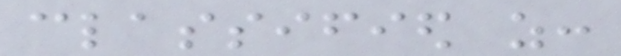classified as:
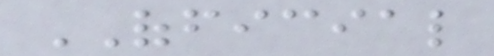OFFICIAL
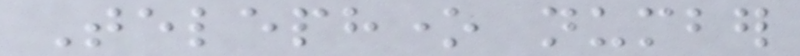Telephone number
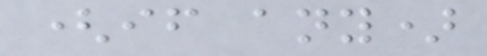(if any)
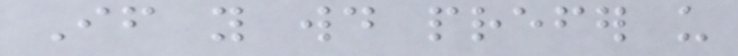If you would prefer us
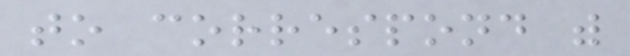to correspond with
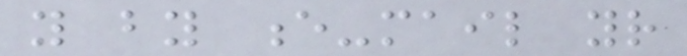you by e-mail your
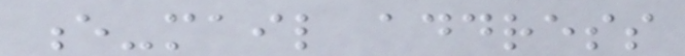e-mail address
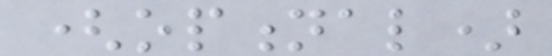(optional)
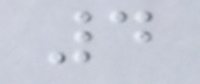4
